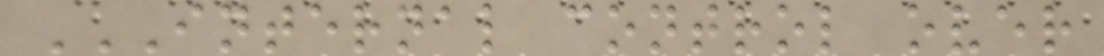INTERNAL CONTROL OVER
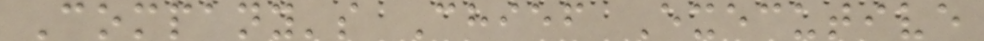Company's Chief Executive
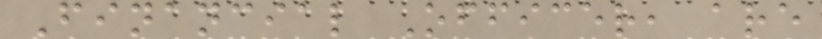Financial Officer, are
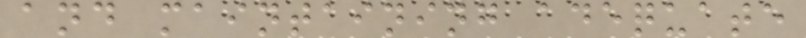and maintaining adequate
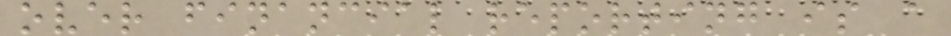over financial reporting is a
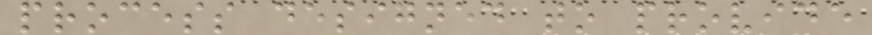process designed to provide
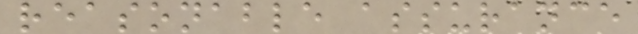reasonable assurance
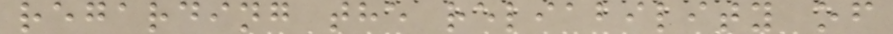regarding the reliability of
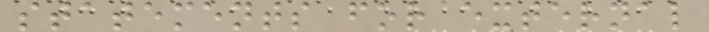statements for external
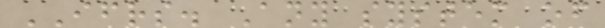IFRS. Any system of
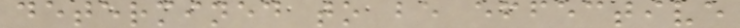determined to be effective
